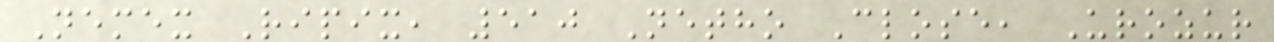Nemex Ripix, 510 Netho Close, Urozur
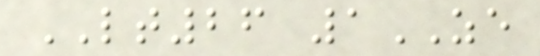LT26 1ZE
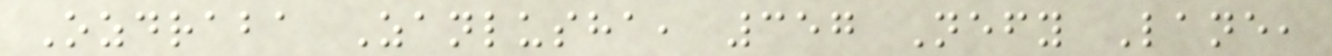Ozdraba Zanlusha, 357 Nefy Lane,
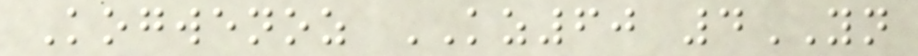Kogwenoz KZ60 4YN
